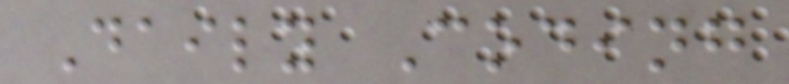Daily Coding
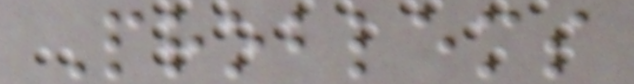Problems
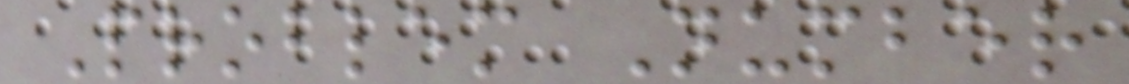Problem Number
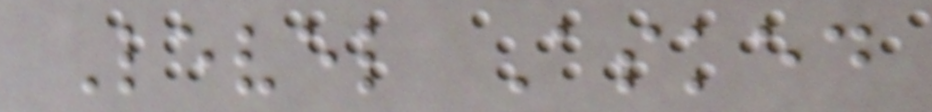Level Asked
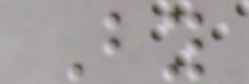By
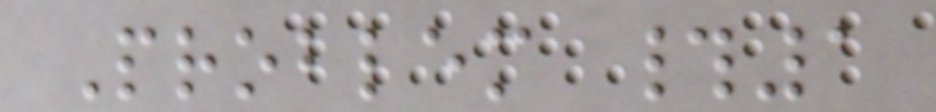Problem #1
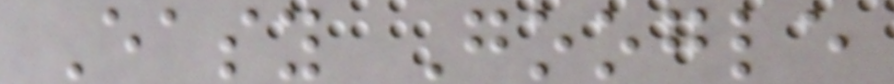Easy Google
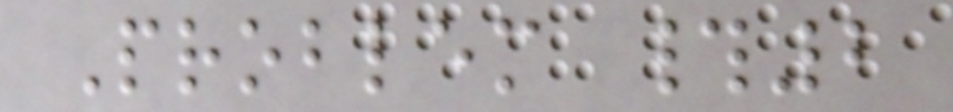Problem #2
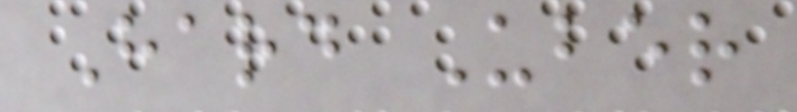Hard Uber
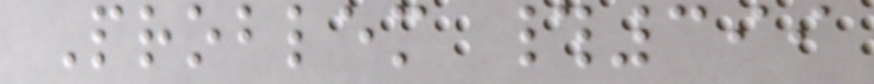Problem #399
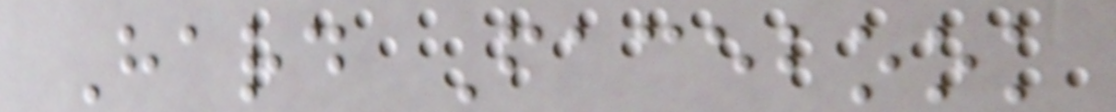Hard Facebook
